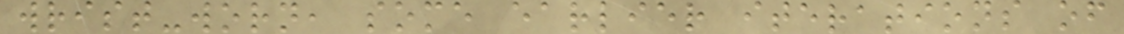wrist-worn, some earlier iterations of
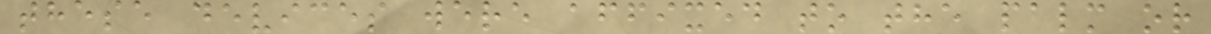these devices were affixed to the palm or
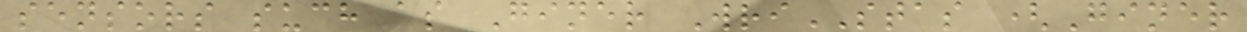sensors such as Giner WriSTAS (Giner
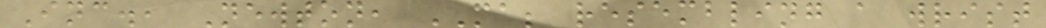Inc., Newton, MA; resembling a wrist
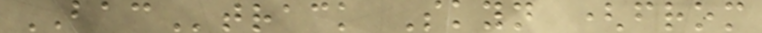BACtrack Skyn (from
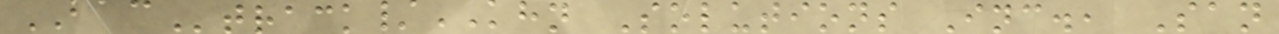BACtrack/KHN Solutions Inc., San
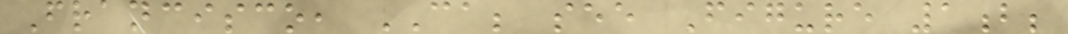Francisco, CA; see Figure 1b;
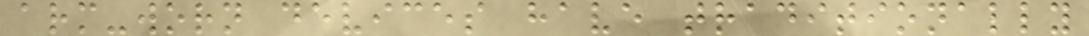arm-worn devices have traditionally
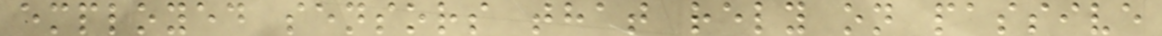employed sensors that rely on passive
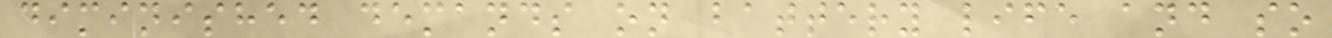diminished demands on battery life and so
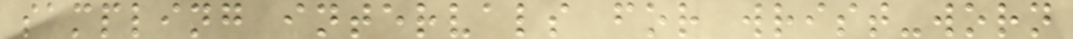sampling intervals for wrist-worn
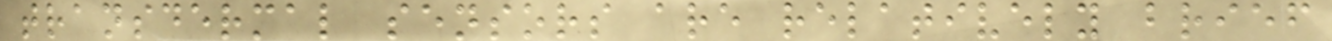transdermal sensors are relatively brief
